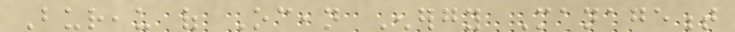Bureau of Ocean Energy Management
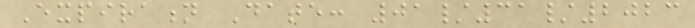Expiration Date: 01/31/2023
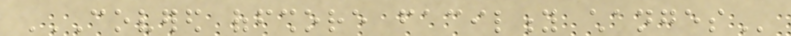COVERED OFFSHORE FACILITY CHANGES
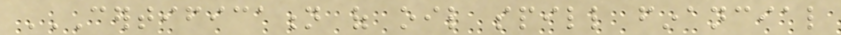CERTIFICATION OF OIL SPILL FINANCIAL
